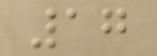17
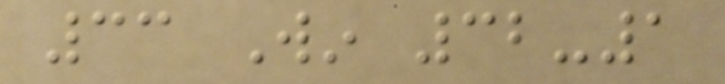33 Win 32-1
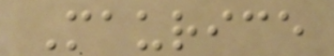Maurice
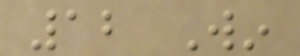12 Win
